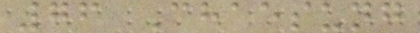76 Chaesung
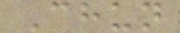Chun
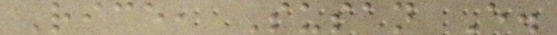Rice, Susan E.
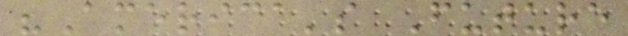"America's Future
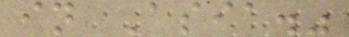in Asia."
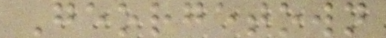Georgetown
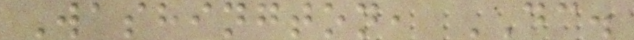Washington, DC.
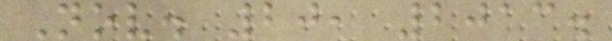Nov. 20, 2013.
